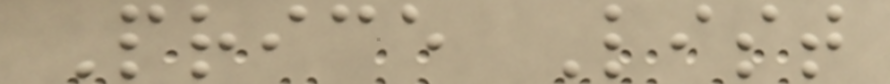Price List
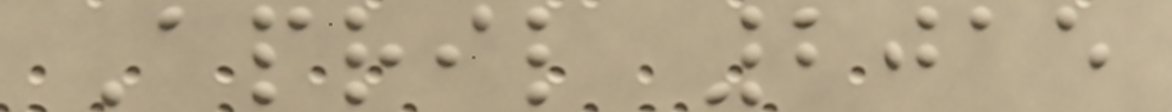April 2015
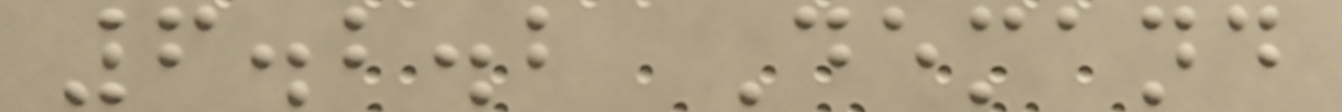6.2.2 Demand
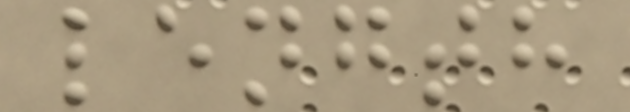length
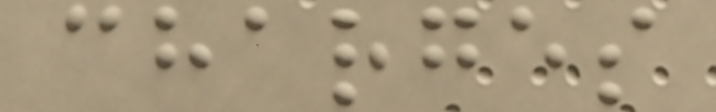charges
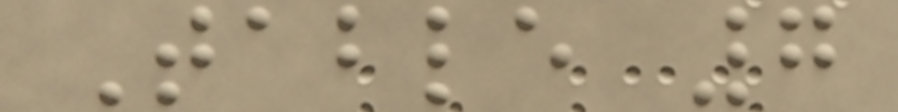Table 7
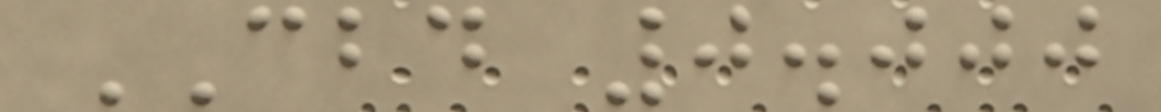CBD 0.000
